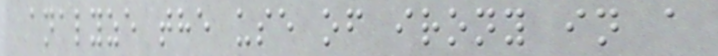analyze the use of irony in a
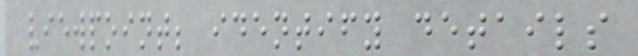viewpoint; identify details
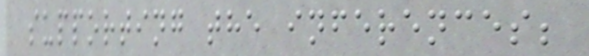supporting the inferences;
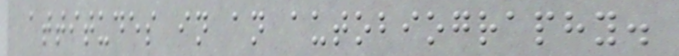attitudes in an autobiography.
